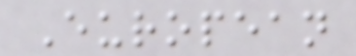European
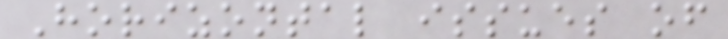Horizontal issues of
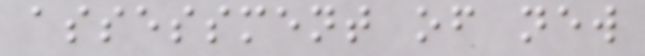assessment of new
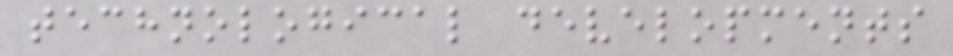technological developments
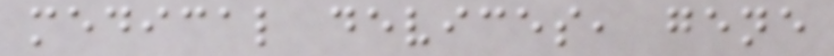medical devices, gene
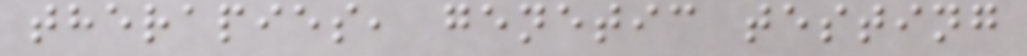therapies, genetic testing
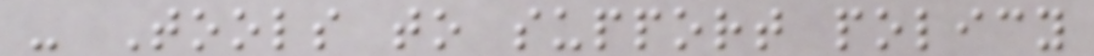- Tools to support policy
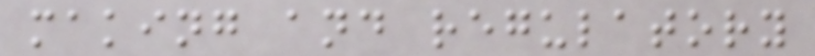making and regulatory
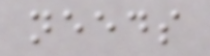needs
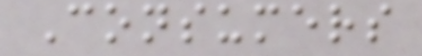Consumers
